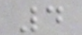4
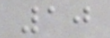10
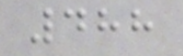488
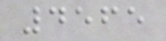4565
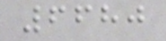6680
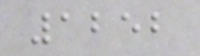1252
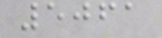5061
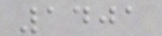1401
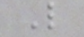L
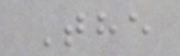The
